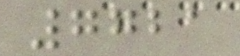7721
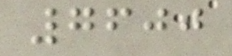7600
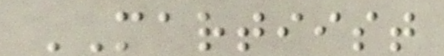MARTIIST
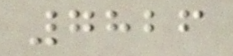7826
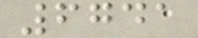6741
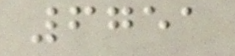6751
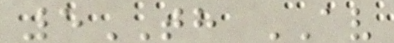5TH AV
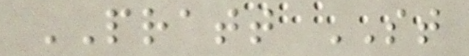PRATT ST
